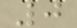0
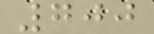700
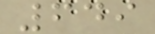649
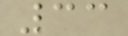33
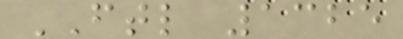FTL 1325
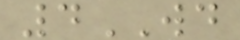4WD
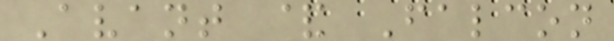Avant & Falcon
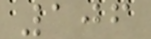106
